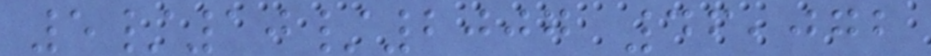5/10/2007 46,072
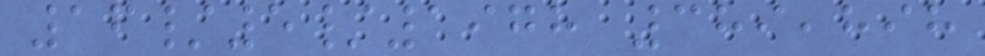16/5/1978 389,898
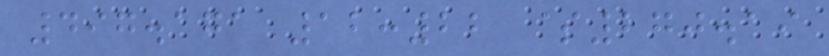497.171 12:22 $270.19
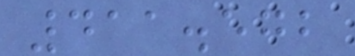411.572
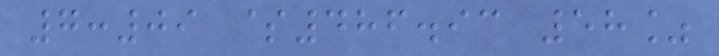7:09 $486.93 58%
